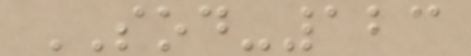SOD-123
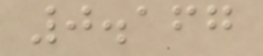0.167
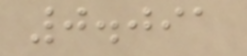0.091
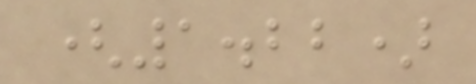(1.22)
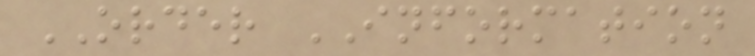ORDER INFORMATION
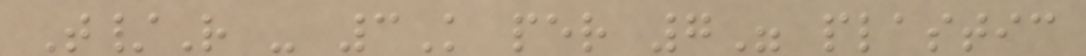T/R - 3K per 7" plastic
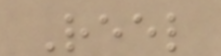Reel
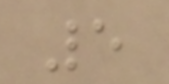5
